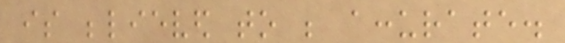is believed to be accurate.
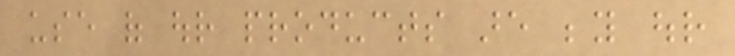use of our products are beyond our
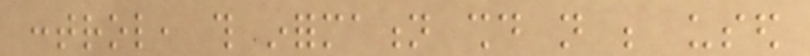control, this information should not be used
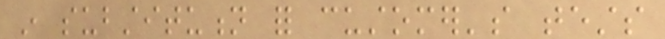in substitution for customer's tests
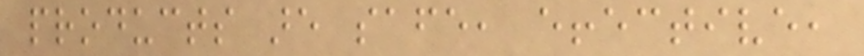products are safe, effective,
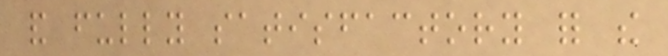and fully satisfactory for the
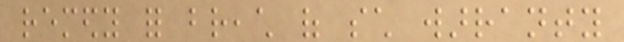remedy for breach of such warranty
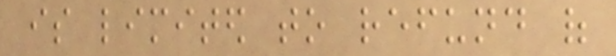is limited to refund of
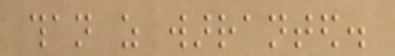than as warranted.
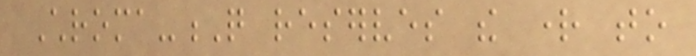Chroma-Q reserves the right to
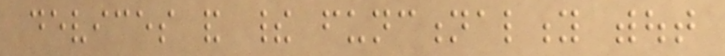devices and their functionality without
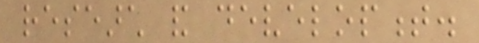research and development.
